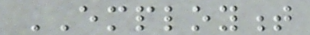EMPLOYMENT
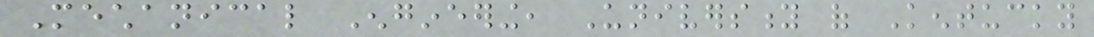Mechanical Engineering, University of Kentucky
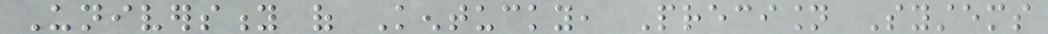University of Kentucky, Precision Systems
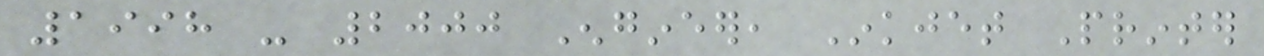1998 - 2000 Engineer, Inkjet Printer
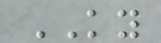KY
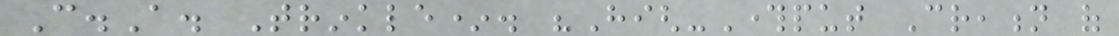C.A. Trinkle*. "High-Throughput Creation of
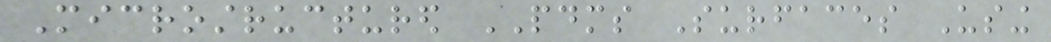Microstructured PDMS Surfaces Using
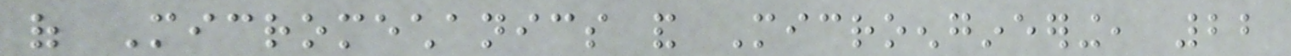of Micromechanics and Microengineering, 22
